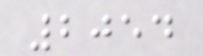2054
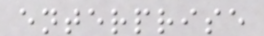enterprise
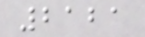2121
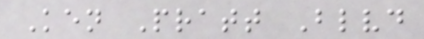Ken Pratt Blvd
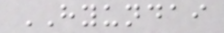HYUNDAI
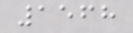1568
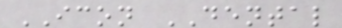ICON DENTAL
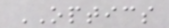OPTICS
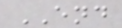END
